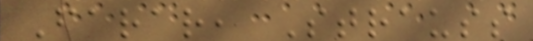Farar, Strauss
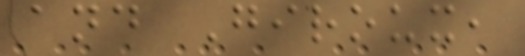and Giroux,
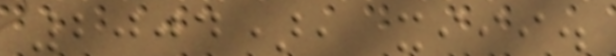2004), xiii.
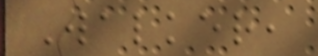Walker,
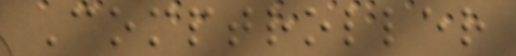Comptroller
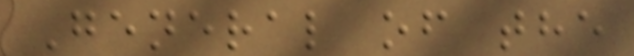General of the
